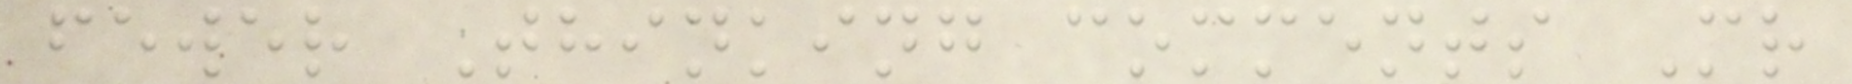fewer Thinking comments Mr
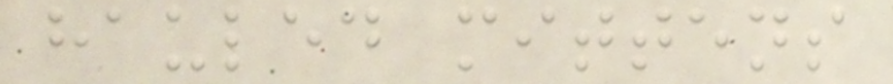hauled mittens
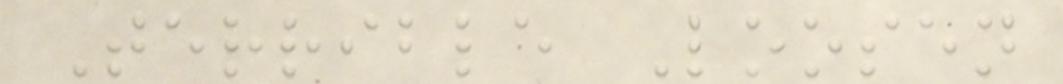Terrible Loosen
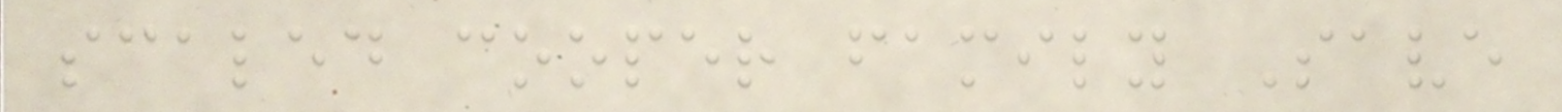scaled cooper family Save
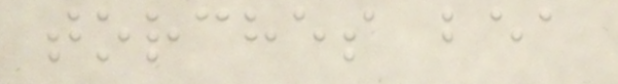torches bea
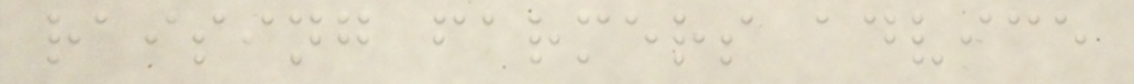raising farmers advice
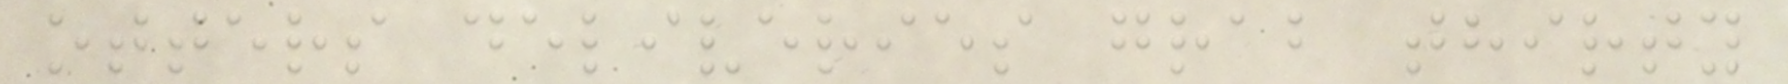otters deliveries grab thirty
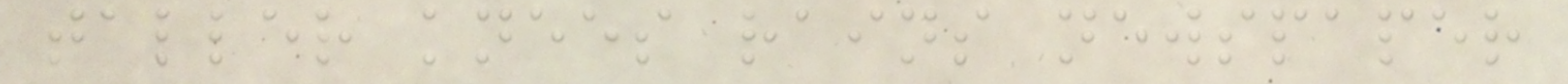taller knees rains newspaper
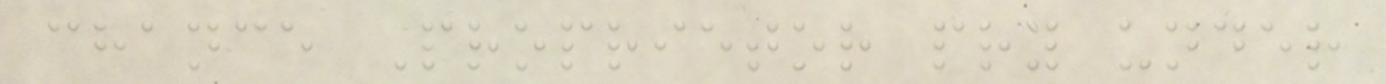chance Proprietor pry under
